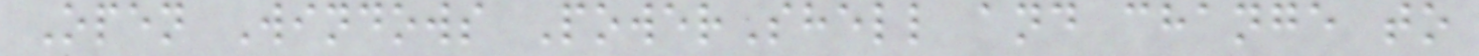Open Windows PowerShell and change to
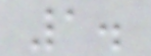1.
